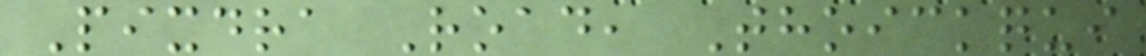Pixdra Road, Thoickqui
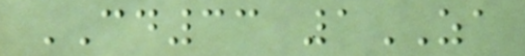CD33 1ZA
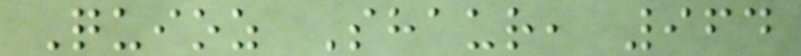Quioz Shaur, 964
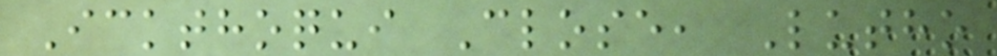Ickthoqui Close, Lutho
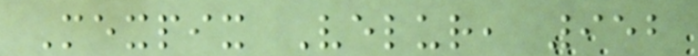Mexpix Velur, 952
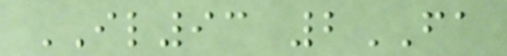IL93 2FA
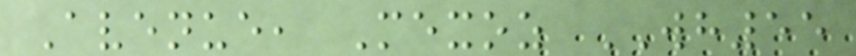Avenue, Mexoz WH55
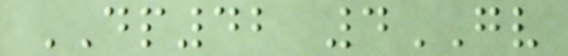DP42 4GV
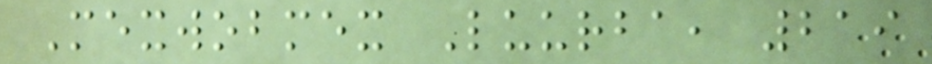Mexwobmex Luurba, 219
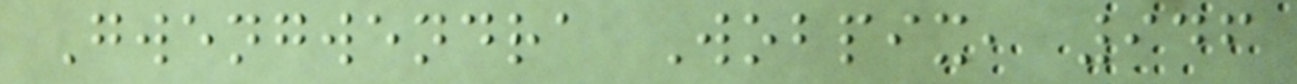Gwengwendra Wobpix, 946
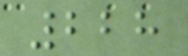228
